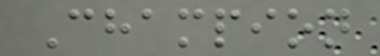Champion
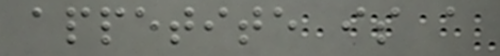appetite is a
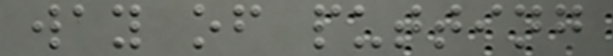way of putting
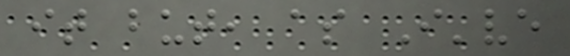it but, as I've
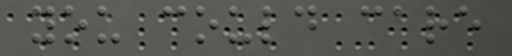you could care
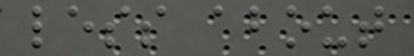less about
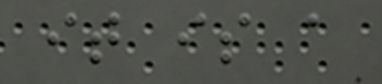it is a
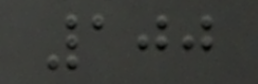100
